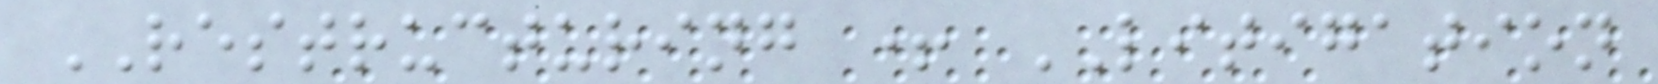RESTRUCTURING + LITIGATION
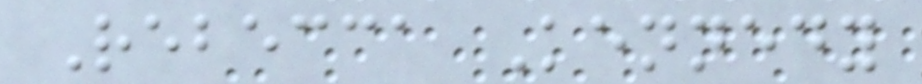Rebecca Kennedy
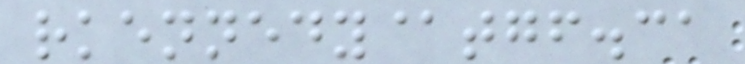rkennedy@tgf.ca
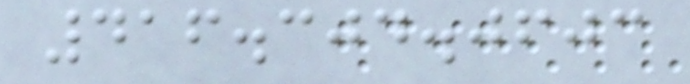416.304.0603
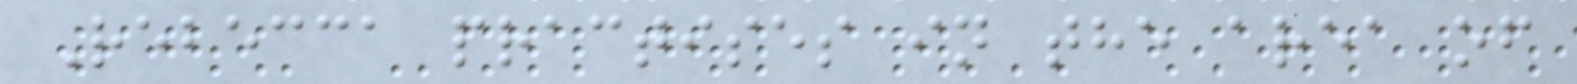Rebecca practises in the area of
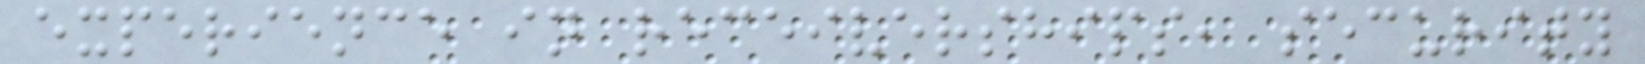experience in receiverships, security
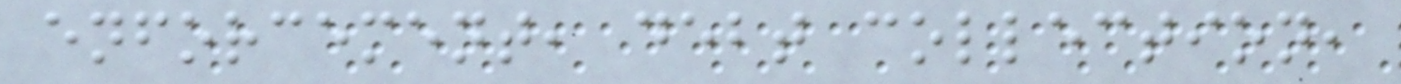enforcement, debt collection,
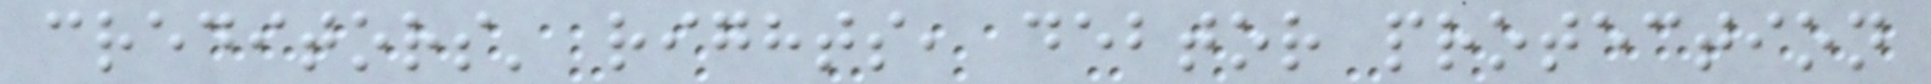creditors' rights, debtor protection
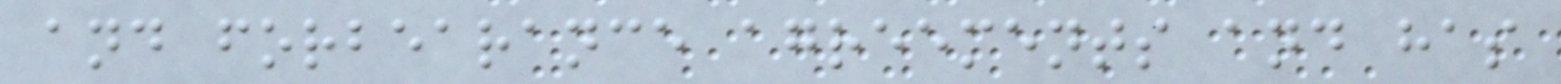and forbearance agreements and has
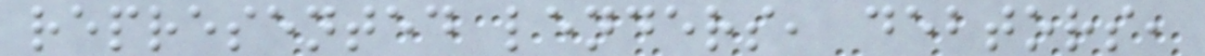represented lenders, debtors,
